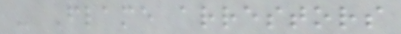- Flame arrestors
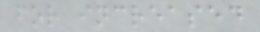for increased
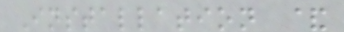Installation &
